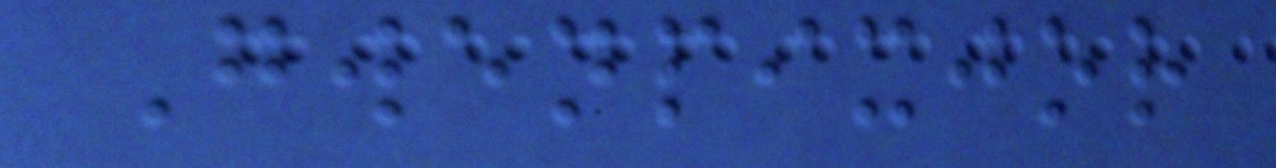Gwenpixjor
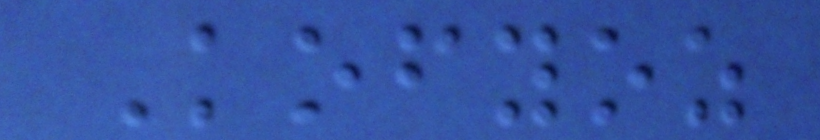Kofyoz
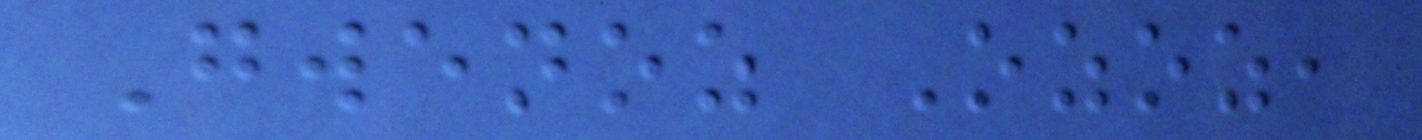Gwenoz Ozoz,
